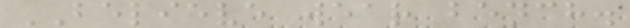BELIEVE wear bench.
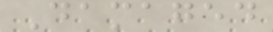Damaged
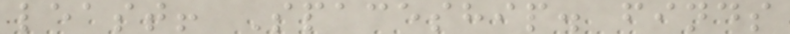least! Spaceship. finds
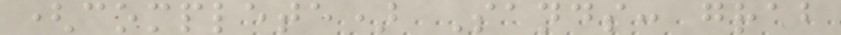(complete) Sands: grab
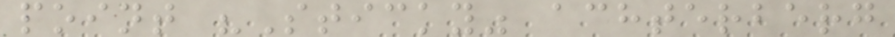point "Sticky" achterberg
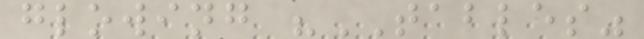glowing "TABLES"
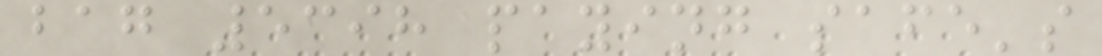bag 5398 paying safe's
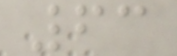63
